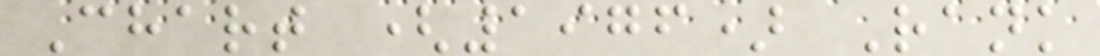Chart (1976) Rank
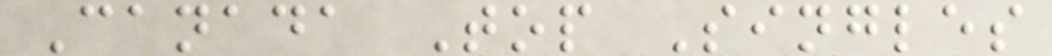Canada Top Singles
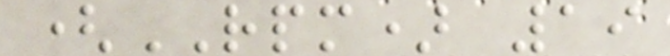(RPM) 19
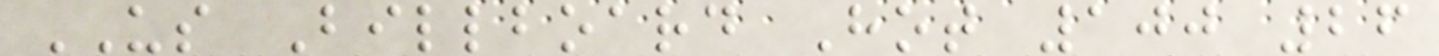US Billboard Hot 100 26
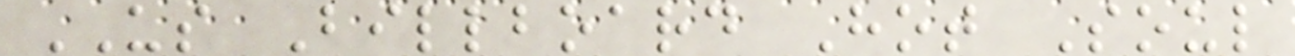US Billboard Hot Soul
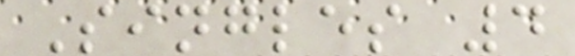Singles 4
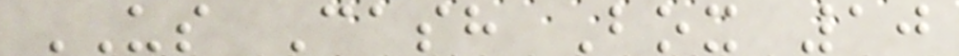US Cash Box 10
